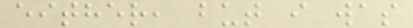either, but i was
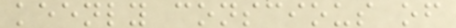keenly conscious of
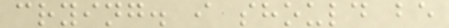crying. i should be
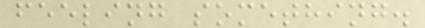feeling something.
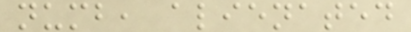numb, alienated
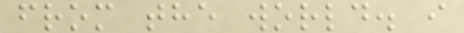from the world. i
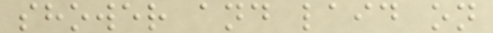shower and laid on
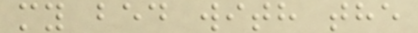my bed with the
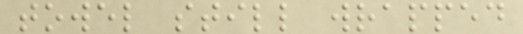towel still wrapped
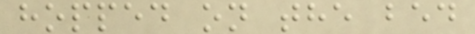hopped on the bed
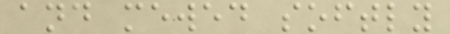and mewed softly
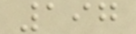197
